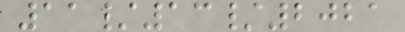11/13/2021
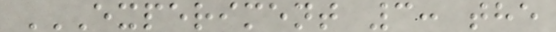EXPERIMENT 3: THE
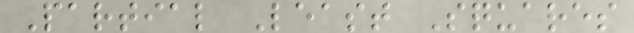Partial Least Squares
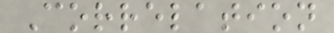Correlation
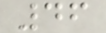46
